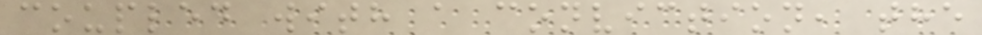coupled with a conviction, the
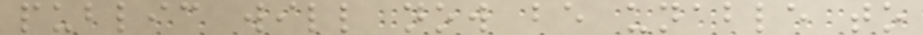public will now be unable to
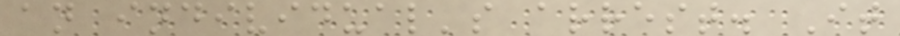an individual's arrest. It
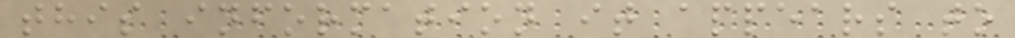this information it appears to
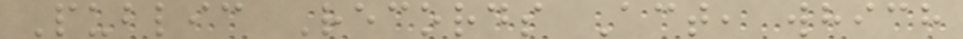Public Records Act, which
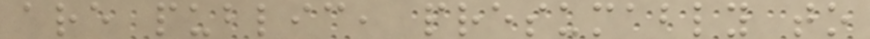are public, presumably to
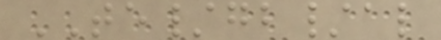TE/gb/al
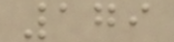179
